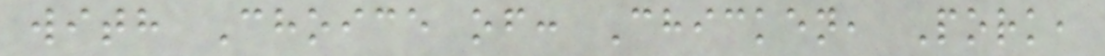with Choice of: Chicken, Pork,
